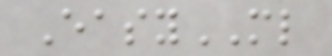EasyML
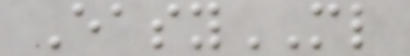EasyML
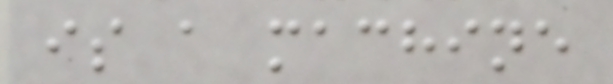is a machine
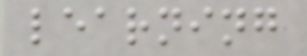learning
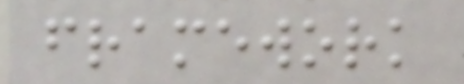framework
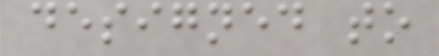designed to
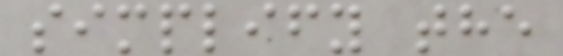simplify the
